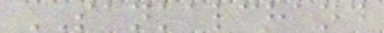SANKALCHAND
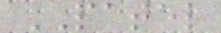PATEL
